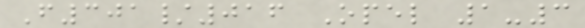F301/016 Opel 1-3
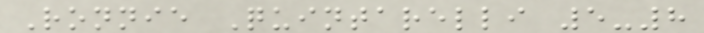Ronnie Quintarelli 5-8
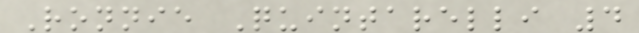Ronnie Quintarelli 4
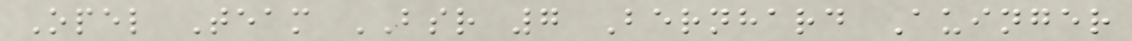Opel Team BSR 7 Bernhard Auinger
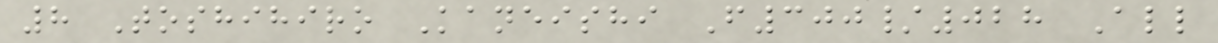8 Toshihiro Kaneishi F300/028 All
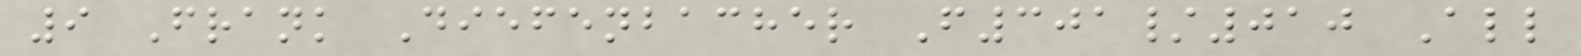9 Frank Diefenbacher F301/010 All
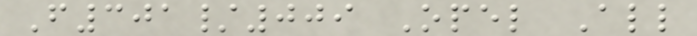F301/009 Opel All
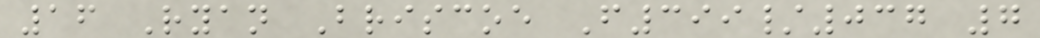16 Ryan Briscoe F399/037 7
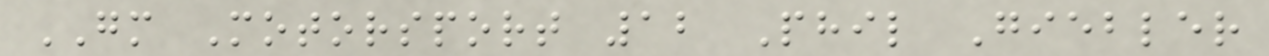GM Motorsport 12 Phil Giebler
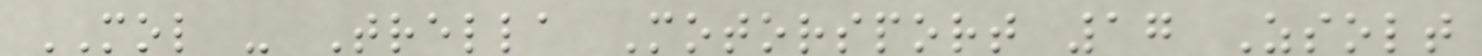MOL - Trella Motorsport 17 Zsolt
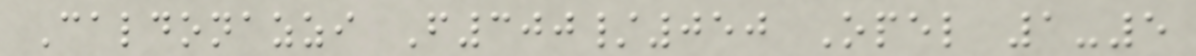Caldonazzi F300/050 Opel 1-5
